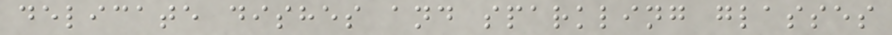delicate dishes and sparkling glasses
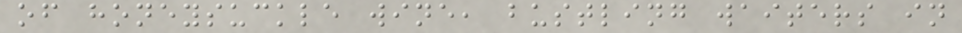of honeysuckle wine, bustling waiters in
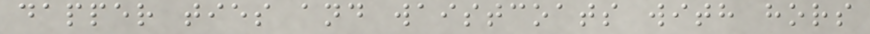dapper ties and waistcoats with hors
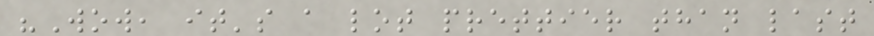"Wow, it's a lot prettier than last
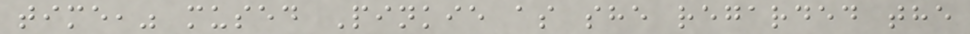time," mused Pinkie as she regarded the
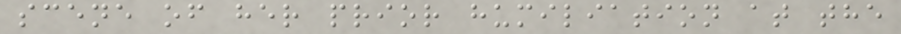scene of her prior humiliation at the
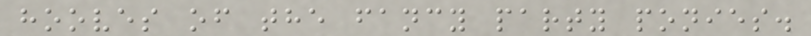hooves of the fancy party ponies.
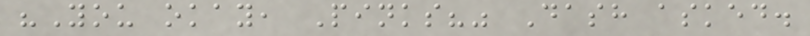"You okay, Pinks?" Dash asked.
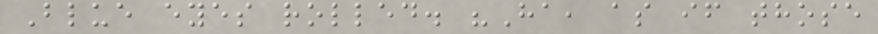Blue eyes rolled. "Ha, as if those
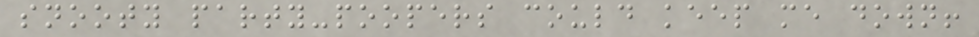snooty party-poopers could keep me down!
